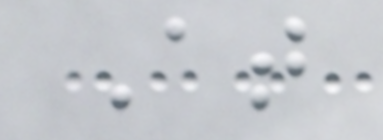At
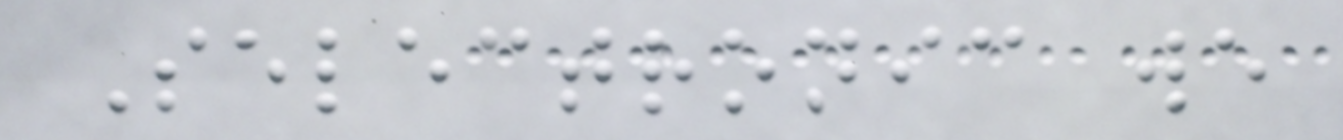Selectronic we
